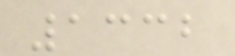1332
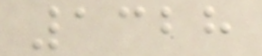1328
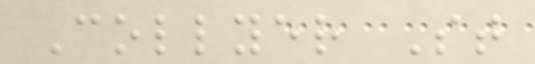Collyer St
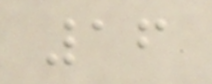16
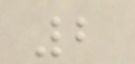2
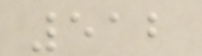512
